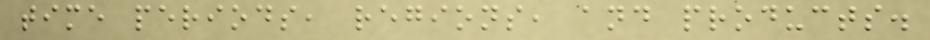time periods, regions, and products.
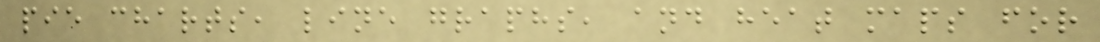pie charts, line graphs, and heat maps for
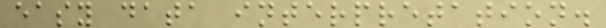easy data interpretation.
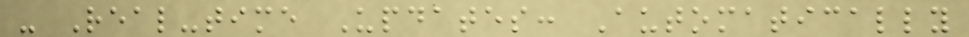- Real-time Updates: Automatically
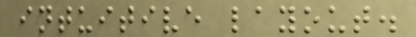intuitive layout.
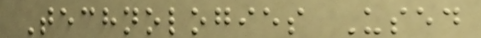Technologies Used
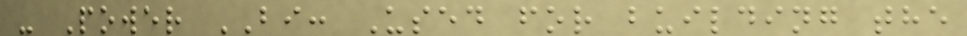- Power BI: Used for building the
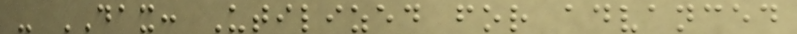- DAX: Utilized for advanced
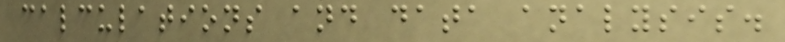calculations and data analysis.
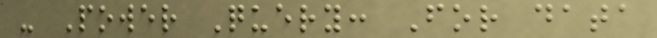- Power Query: For data
